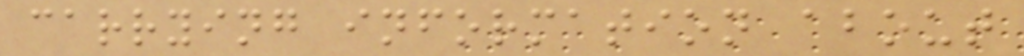carrying information about
